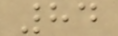84
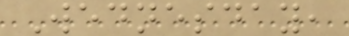Wednesday,
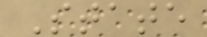State
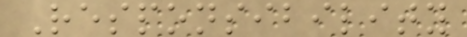Responsibility
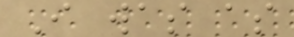I was as
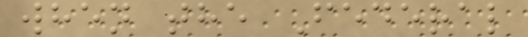when the Federal
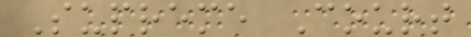Supreme Court
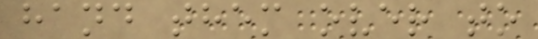hand them over to
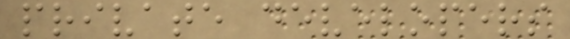private developers
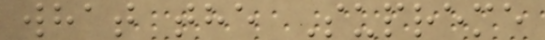what the Supreme
